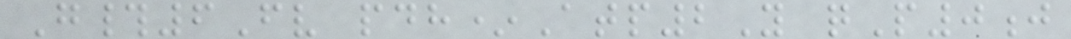G#6Fv pdh*Atp2Y qP0j
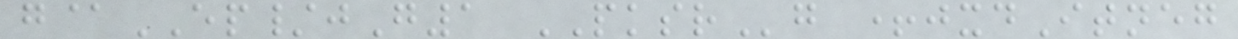g@EP/jG1 PKSRg +jxdItneg
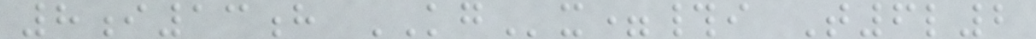8i13h KGx=#i T6l2
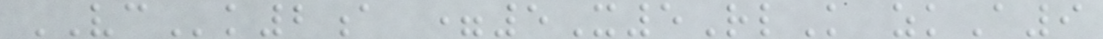VCk2a =5X5RlK zkA9
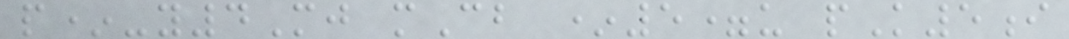p*-y4Mj mCb *5=u pK5i
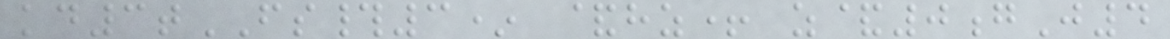kd3tFS#3* &hz+ z&0gJ4
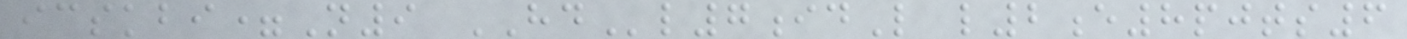icskbi=N9 HDl7idL l2e8pjts6
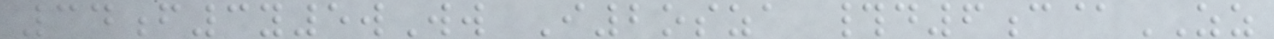34f3y5wWw I2osza #d6c@ZZ
